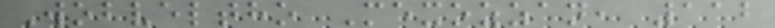Wobveltho Mexozzan, 112
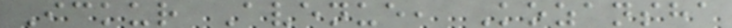Ickur Avenue, Kozansha
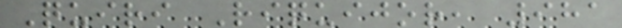Quiri Riquijor, 981
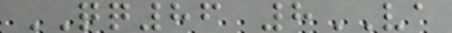QQ86 8VA
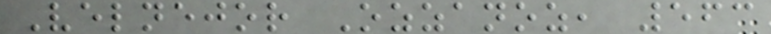Velnejor Ozzanoz, 563
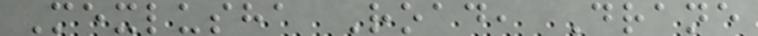Mexlusha Road, Drane
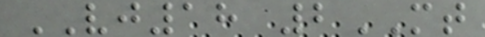VJ18 2MT
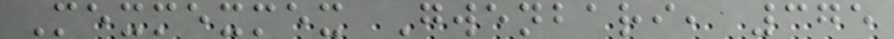Mexmexmex Gwenbari, 375
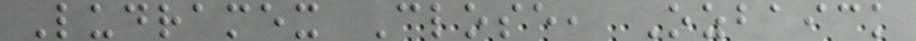Ludramex Close, Ozbaick
